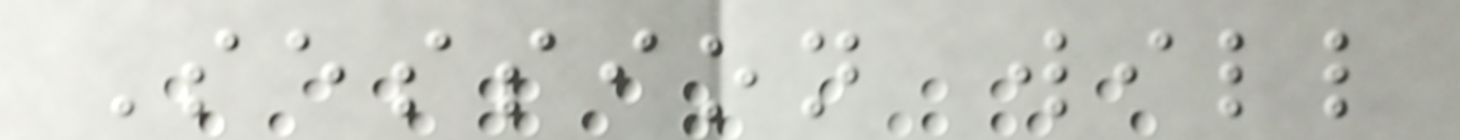Session will
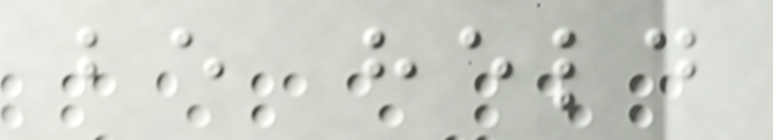be held
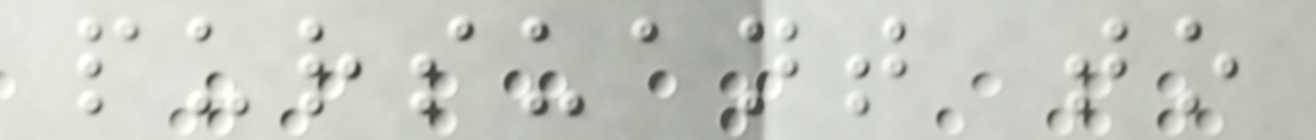pursuant to
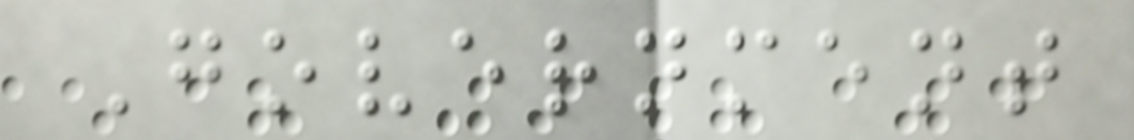Government
